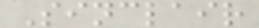Sinclair
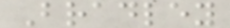Bradley
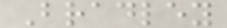Bradley
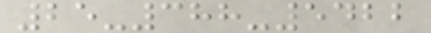25-388-5422
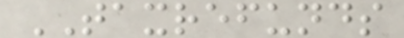TAXREFUNDS
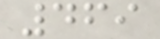469
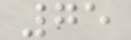75
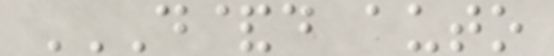D&D AUTO
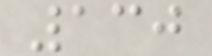130
